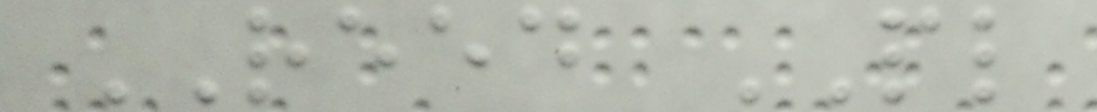REED PL
